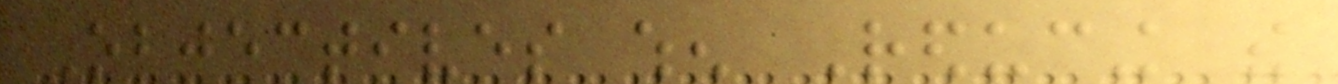Objectives when Reducing the
